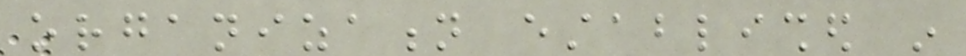organization established in
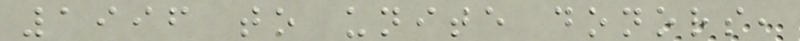1996 to unite donors,
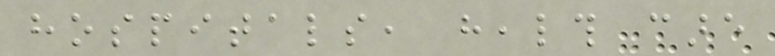hospitals, health care
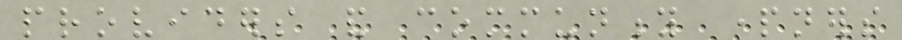providers and community partners
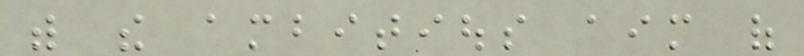with the ambitious aim of
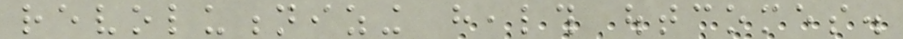revolutionizing health outcomes.
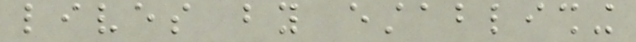lives by establishing
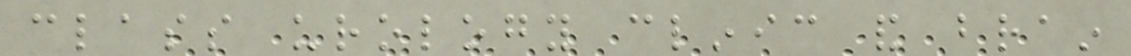class urology clinic and brain
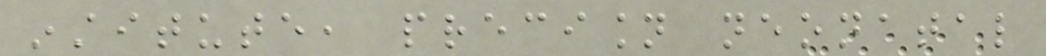institute, precision neonatal
